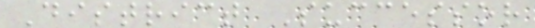District Successor
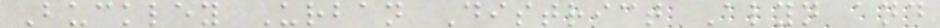Buckley Urban District Alyn and
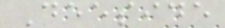Deeside
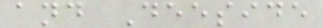and Deeside
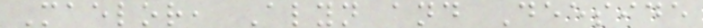Maelor, Alyn and Deeside
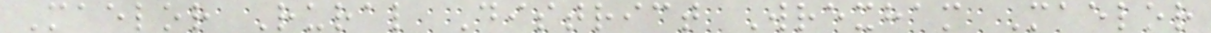Maelor Rural District Wrexham Maelor
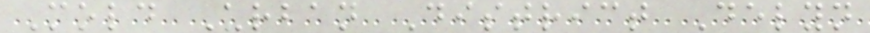Mold Urban District Delyn
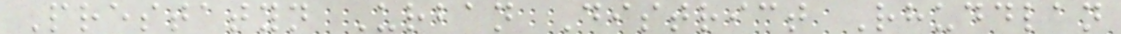Prestatyn Urban District Rhuddlan
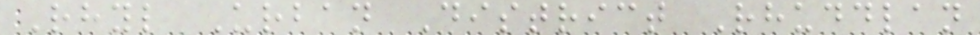Rhyl Urban District Rhuddlan
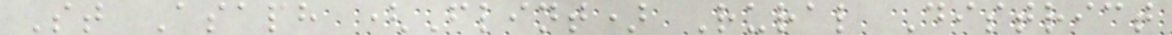St Asaph (Flint) Rural District
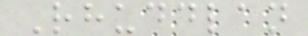Rhuddlan
